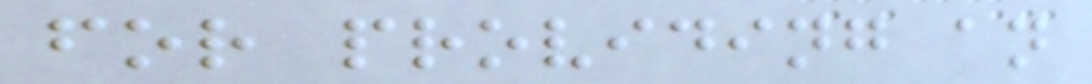for providing an
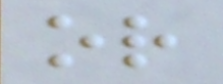or
